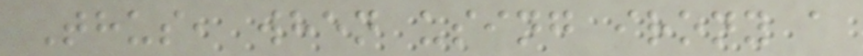Thus, when using irony a
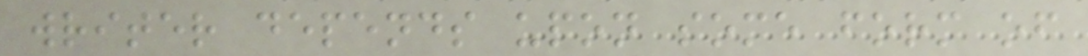writer depends upon some form of
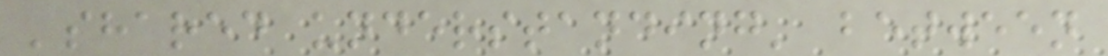'shared understanding' between
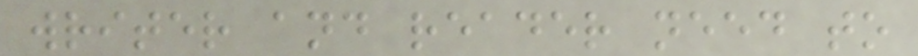writer and reader need to
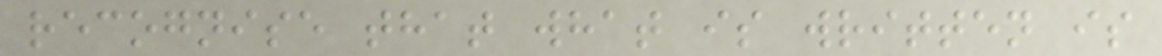recognise that what is written is
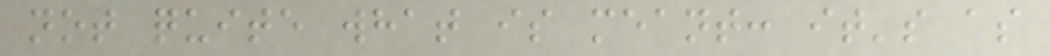not quite what is meant: it's as
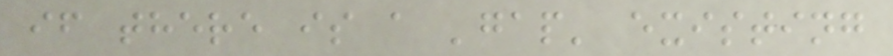if there is a 'gap' existing
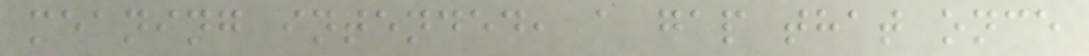meaning intended, a gap that once
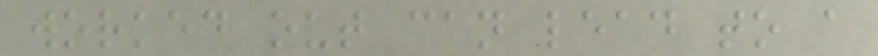worked out can lead to a
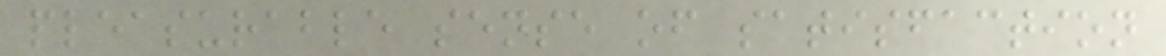pleasurable sense of satisfaction
